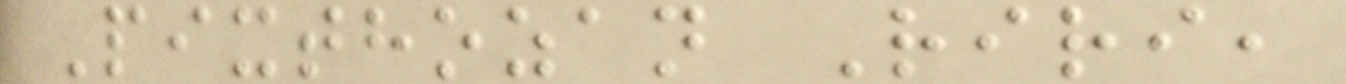Pixthozan Riri,
